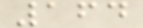164
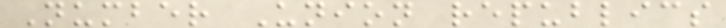Number Union republics
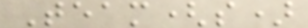Team(s)
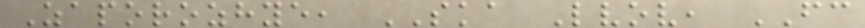Zaporozhye, SKA Lvov, FC
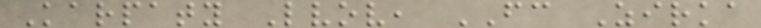Karpaty Lvov, FC Zirka
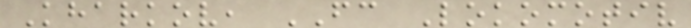Kharkov, FC Lokomotiv
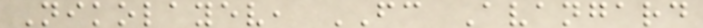Nikolayev, FC Avangard
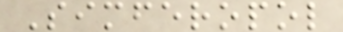Simferopol
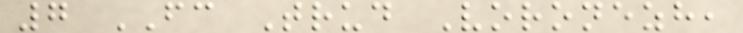7 FC Trud Voronezh,
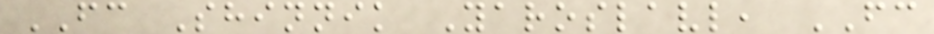FC Shinnik Yaroslavl, FC
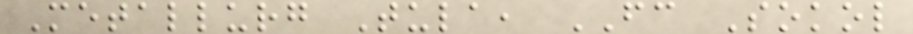Metallurg Tula, FC Sokol
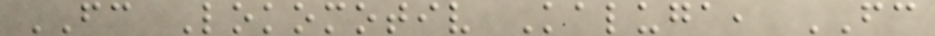FC Lokomotiv Kaluga, FC
